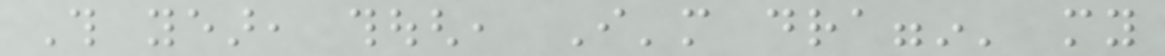This year, though, I'm draggin' my
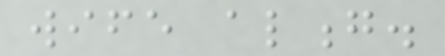wife along.
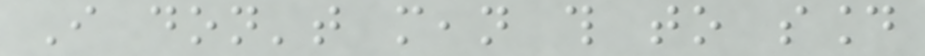I don't mean this to sound
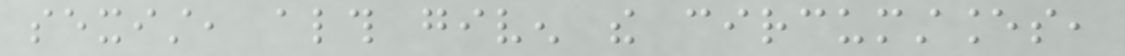sexist, although given the circumstances,
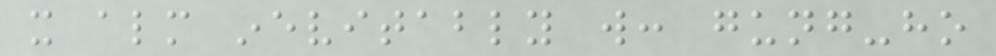it almost inevitably will: gung-ho
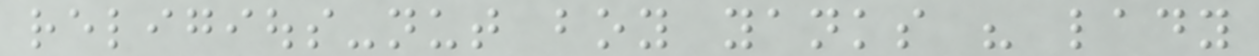religious-nut boy yanks his lady
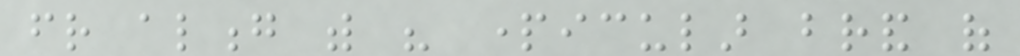friend along with his particular brand of
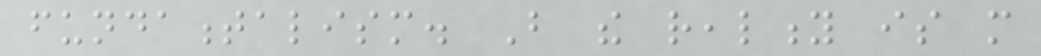fundamentalism. But the reality is more
